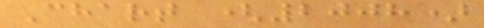Chart (2008)
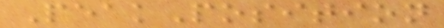PeakPosition
